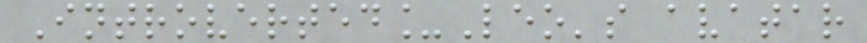Introverted_Leo's avatar
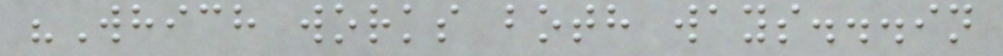"Which works both ways...in
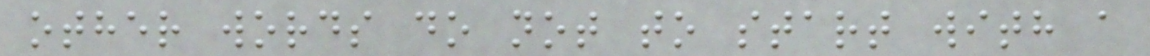other words do not to start with a
